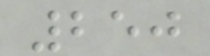250
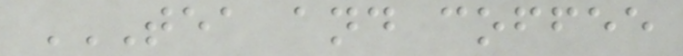TEA AND COFFEE
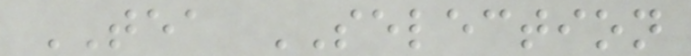TEA SELECTION
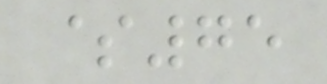$75
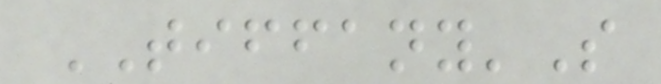TIFFANY'S
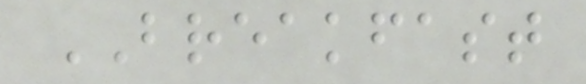BREAKFAST
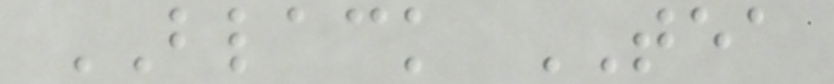BLACK TEA
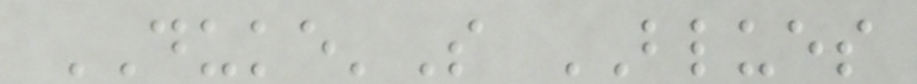DUKE'S BLUES
